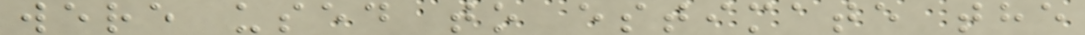were used to estimate the
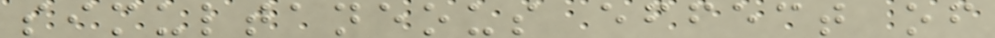simultaneous effect of
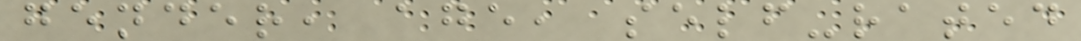gender, age, self-rated
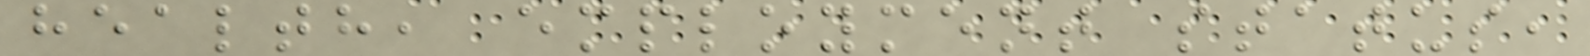health, employment status,
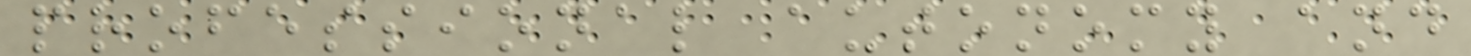professional autonomy and
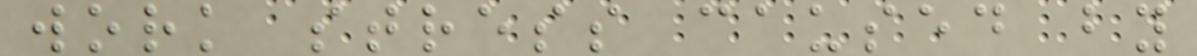work stress caused by
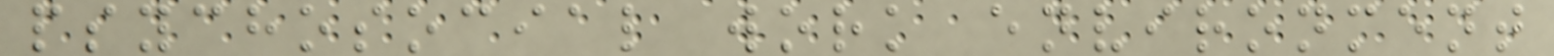psychosocial work environment
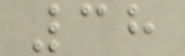38
